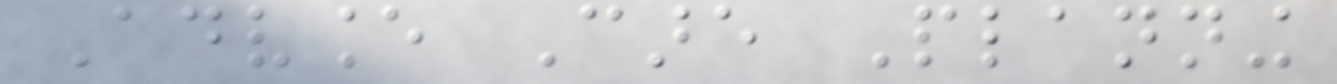Advance Care Planning
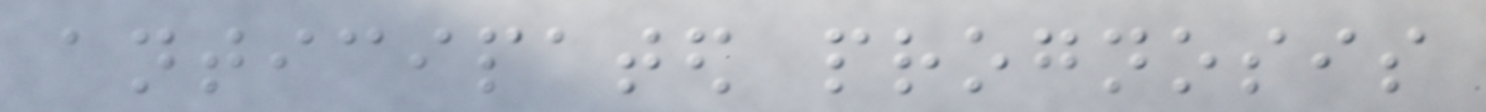anticipated prognosis
